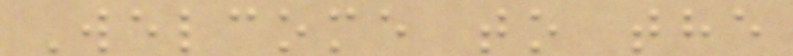Welcome to the
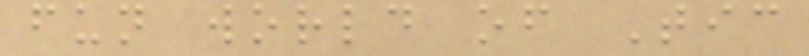fun world of Tic
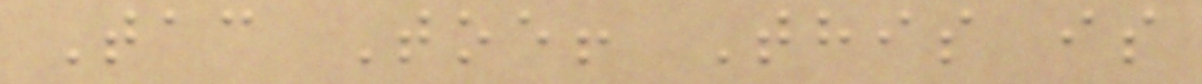Tac Toe! This is
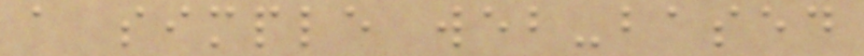a simple web-based
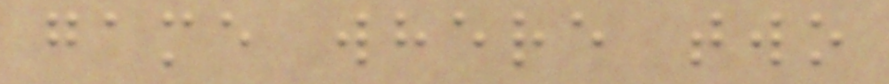game where two
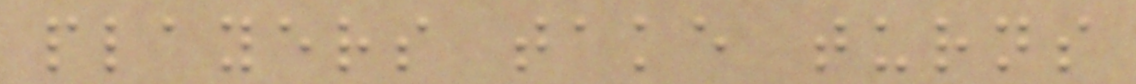players take turns
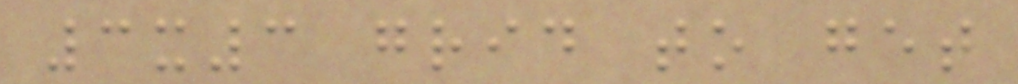3x3 grid to get
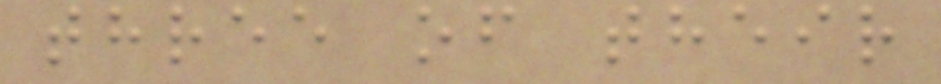three of their
